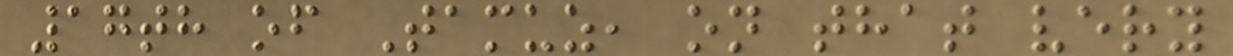17th of Tamuz, on that very
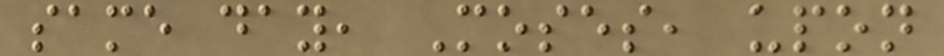same day, Moses, upon
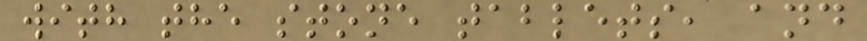with the stone tablets, and
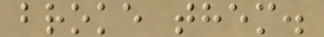broke them.
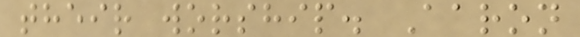their worship. Aaron
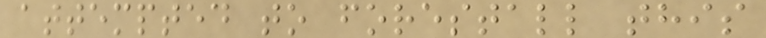attempted to forestall this
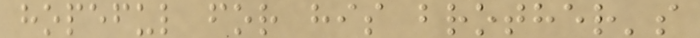hopeful for his brother's
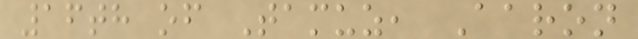16th of Tamuz, Aaron
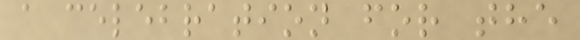a celebration for the
